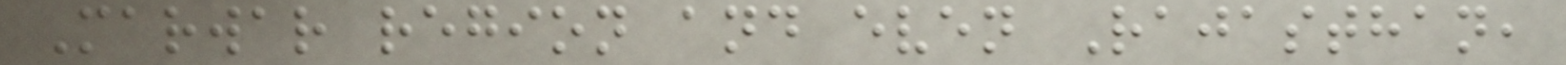Marwar region and even Rajasthan,
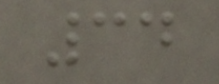34
